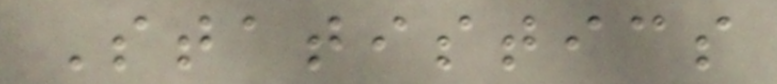Statistics
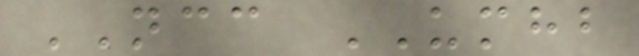NCC UMHB
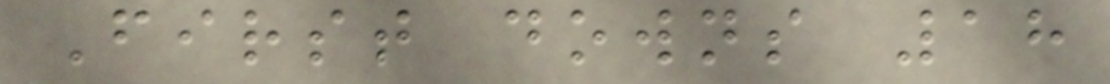First downs 18
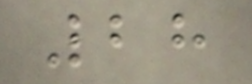28
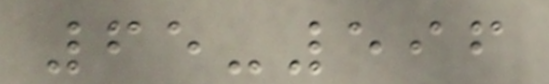65-596
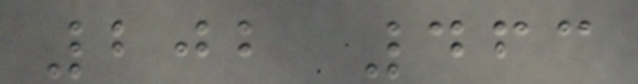202 463
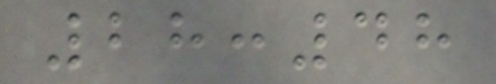28:48
